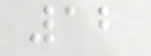12
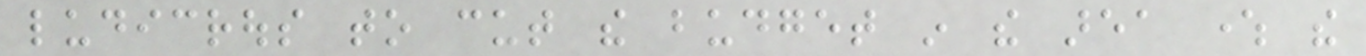ludicrous to cut the budget in the area where the
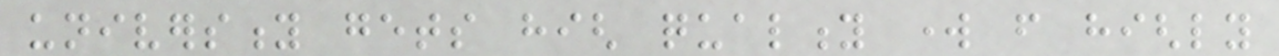university gets high quality work from highly
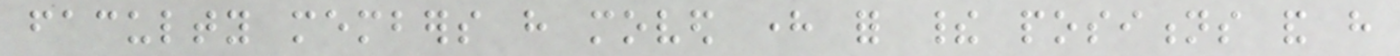faculty members have moved here for their positions and have
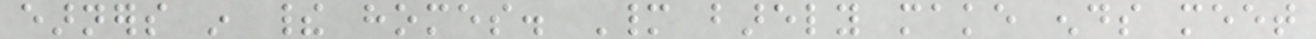earners in their homes. Many barely make ends meet
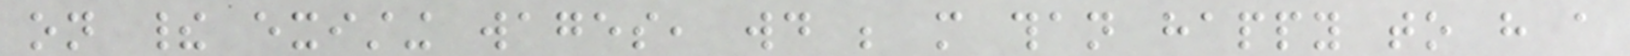on their existing wages, would be more than happy to have a
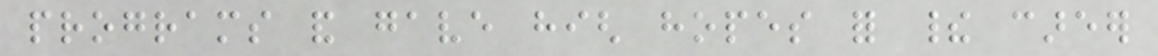programs and gave high hopes for their career
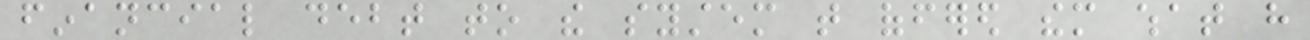financial debt to the system that offered them what have
